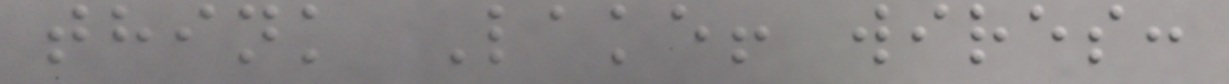think Lake! wires:
